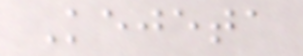Kejeta
